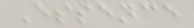Essence
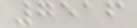7516
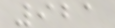921
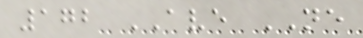172 AVE NE
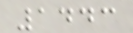1443
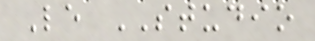Le STUDIO
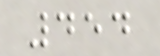454
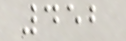452
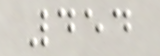454
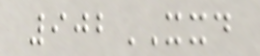902XXD
